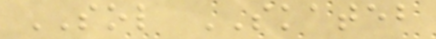SOL SKATEB
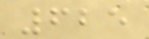625
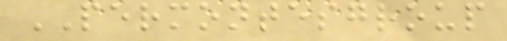PERMONTESGROUP
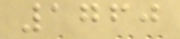1760
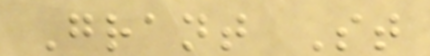Grant St
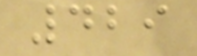429
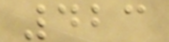423
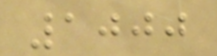1000
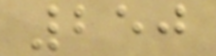250
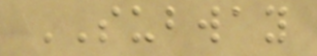SUBWAY
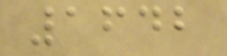1642
